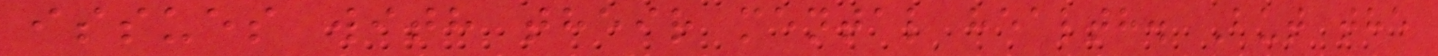issues with their mental health. But the
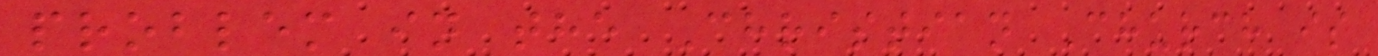problem in the Christian Church is
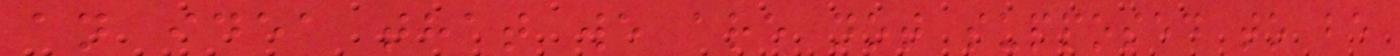an idea that we are not supposed to be
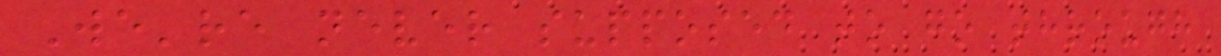We're never supposed to go through
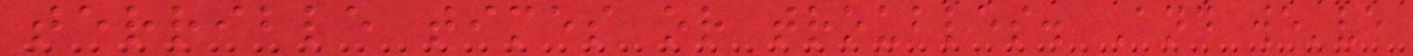terrible times or troubles. And we've
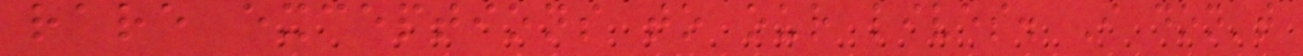rare exceptions to our lives. I don't
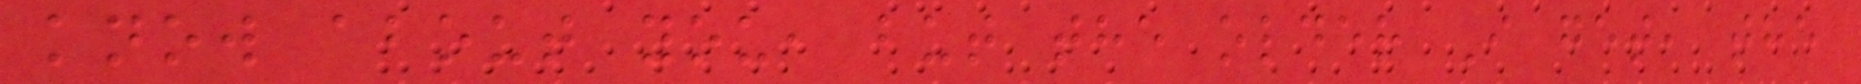know about you, but the older I get, the
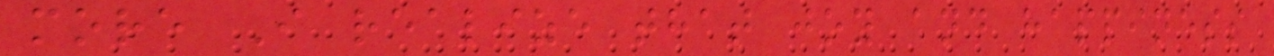more I realize that joy and happiness
